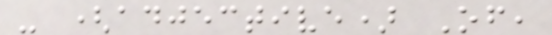- (adjective) Of,
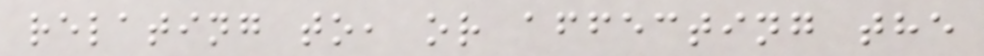relating to, or affecting the
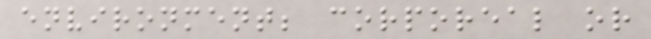environment; corporeal or
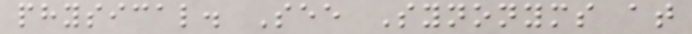physical. See Synonyms at
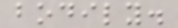bodily.
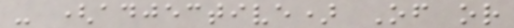- (adjective) Of or
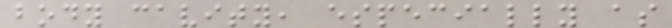body cavity, especially as
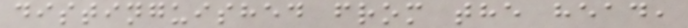distinguished from the head,
